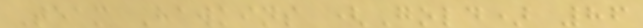Team Hawkins (Gold) 86
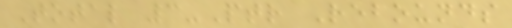Total 3-Ptr Rebounds
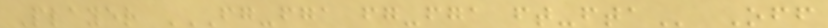Player FG-FGA FG-FGA FT-FTA Off
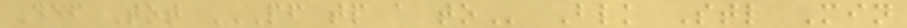Def Tot PF TP A TO Blk Stl Min
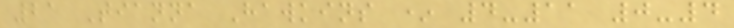21 Tianna Hawkins * 4-11 0-4
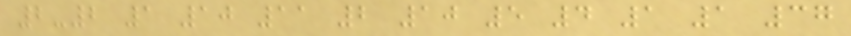2-2 1 10 11 2 10 5 4 1 1 37
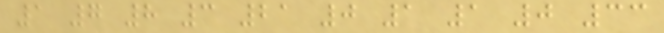1 7 8 3 21 0 1 1 0 33
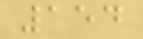154
